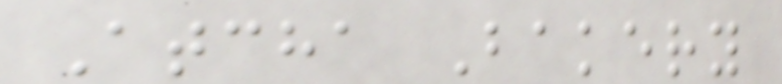Atcha Bakery
